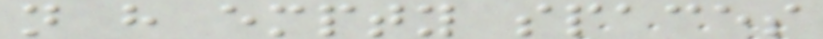not have empty spaces
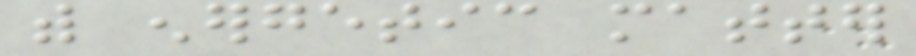with energetic matter
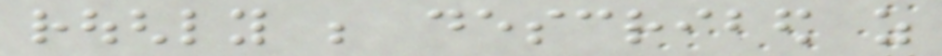roughly be described as
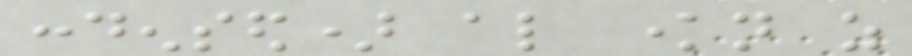condensed) also known as
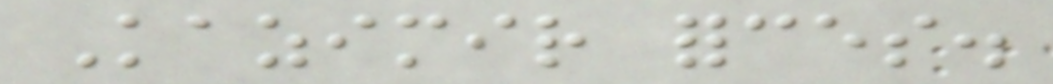Kazimir forces.
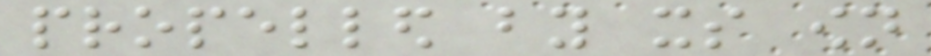propelled by its own
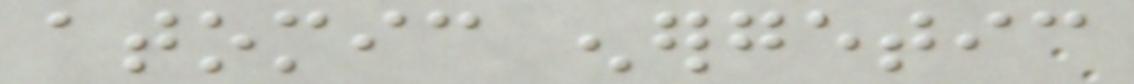atomic energetic
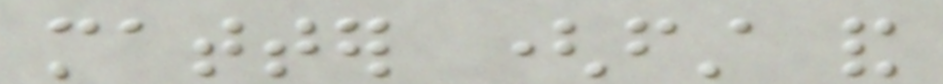matter (first and
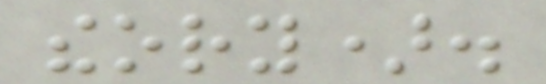theory).
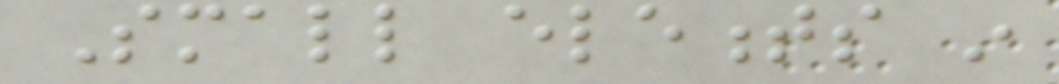Small elements in
